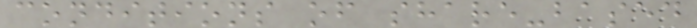conditions of share-based
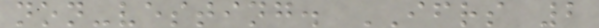non-vesting. IFRS 2
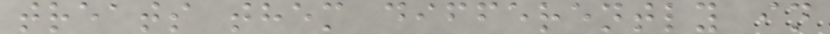treats them differently in
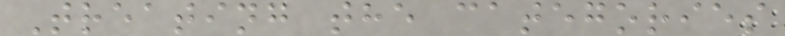Treating the categories
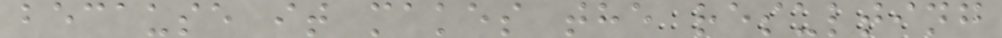because it makes the resulting
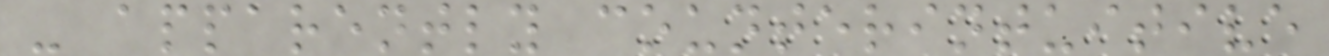- apparently counterintuitive
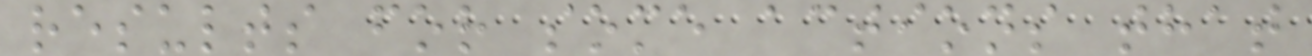results for some actions that
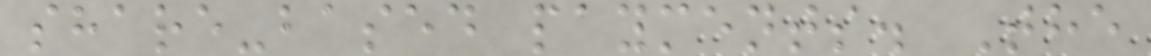share-based payments. The
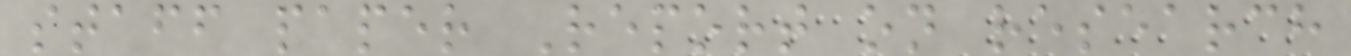staff paper Report on research
